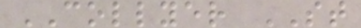COLLYER ST
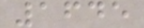1645
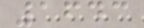1643
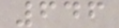646
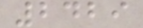2429
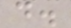d.
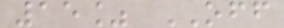15% OFF
